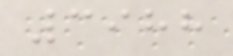3988
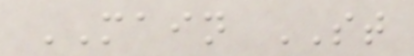MAIN ST
